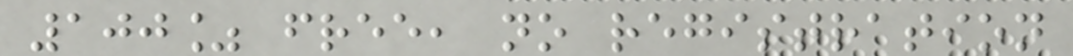100% free, no registration
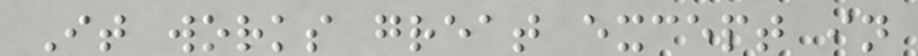It works great except in
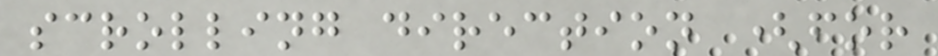scrolling direction (for
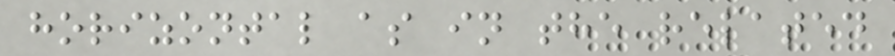horizontal as in the related
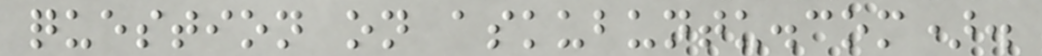question on askubuntu.com).
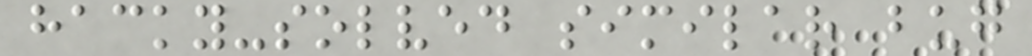hacky-solved similar bug
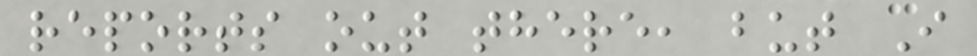reports out there, but I
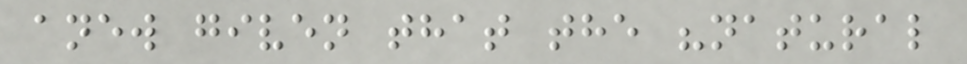anew given that the "natural
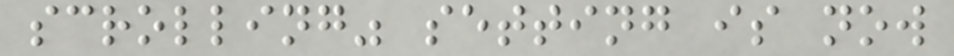scrolling" setting is now
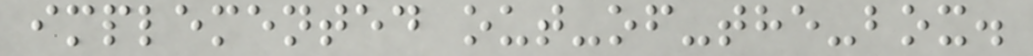implemented out-of-the-box.
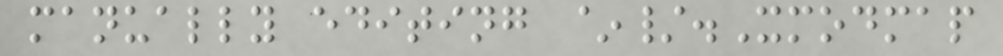manually editing ~/.Xmodmap
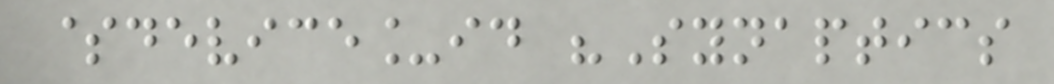$device_id "Synaptics
